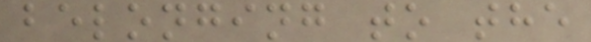belonging to the
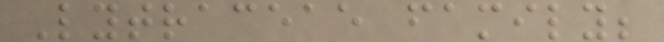Lytraceae family;
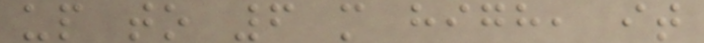up to 6 m high, it
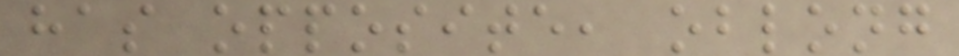has opposite, oblong
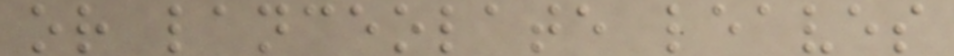or lanceolate leaves
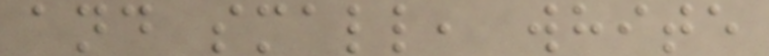and small, white
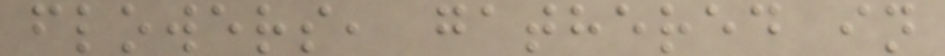flowers, gathered in
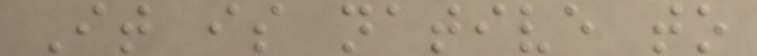It is native to
